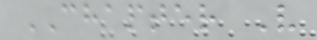CHAPTER V
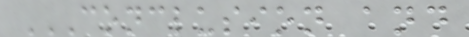CONCLUSION AND
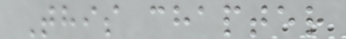This chapter
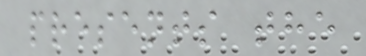presents the
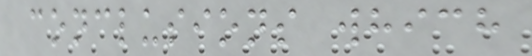conclusions which
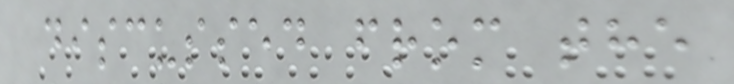discussed from the
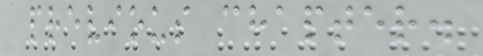previous chapter.
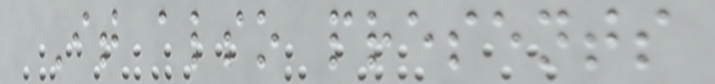It also presents
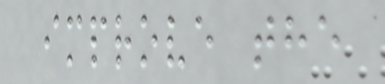improve the
